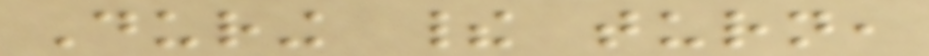During their turn,
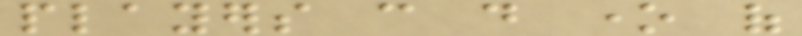players can do one of
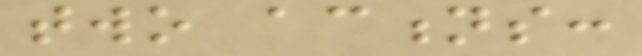two actions:
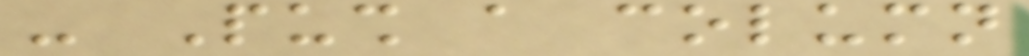- Push a column
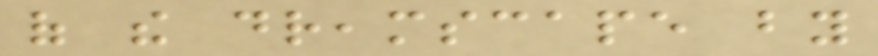of the dreamscape by
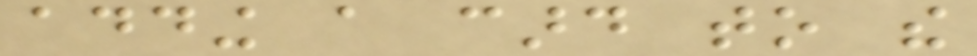adding a card to the
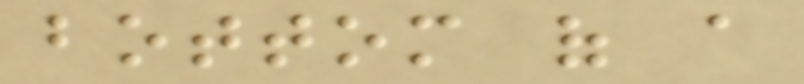bottom of a
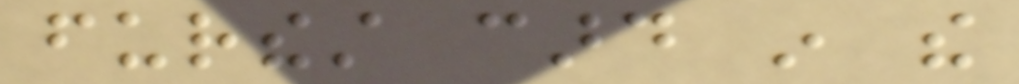furthest card in the
